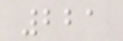221
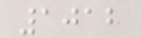1012
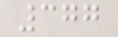377
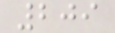209
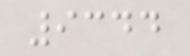9344
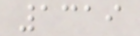1319
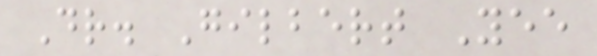Dr. Gilbert Yee
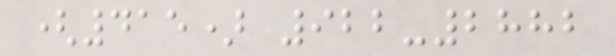(415) 922-2882
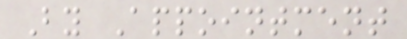By Appointment
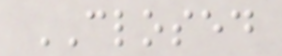CLOSED
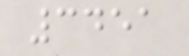3451
